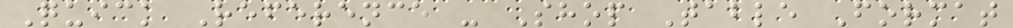Quick Reference - Shop Table Format
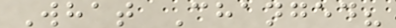What Changed?
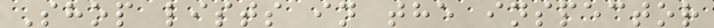Shop lists in the inspector
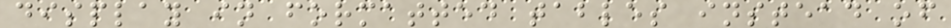display in formatted tables instead of
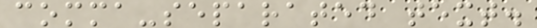comma-separated text.
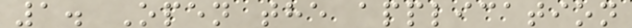1. Open the application
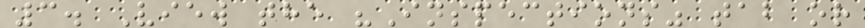3. View the "Inspections" tab or
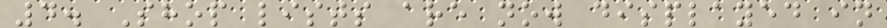4. Shop lists are now displayed in
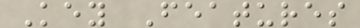Key Features
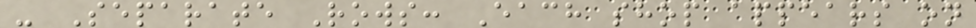- Separate Rows: Each shop appears on
